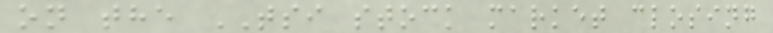on the TSI stock market closing
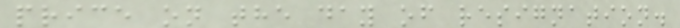price on the day of resignation.
